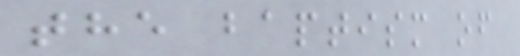the baptism of
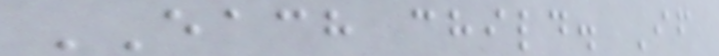EACH child. If
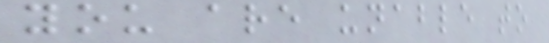you are unable to
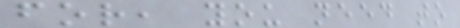for, you need to
